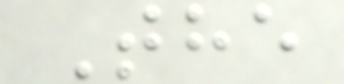The
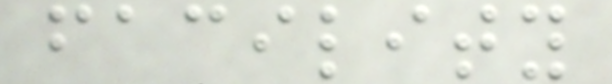facility
